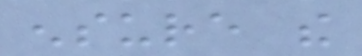ensure the
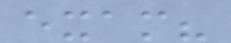exam?
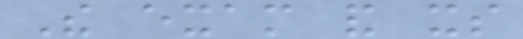The exam and its
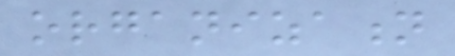organization
